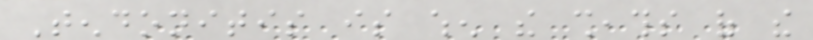Tendonitis is when the sheaths of the
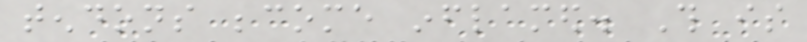tendons become inflamed. This is
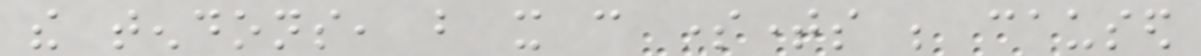the tendons, but it can sometimes be caused
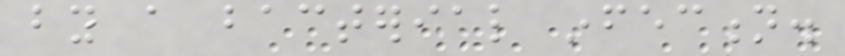by a bacterial infection.
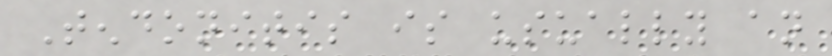Tendonitis is usually an
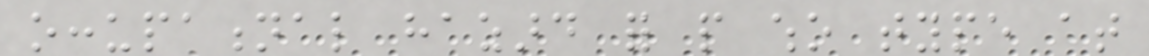occupational hazard for people who type at
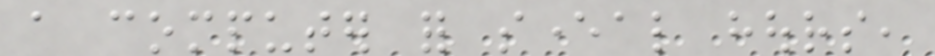a computer for several hours,
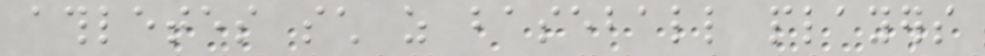athletes such as baseball players
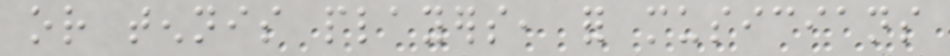or tennis players, for musicians
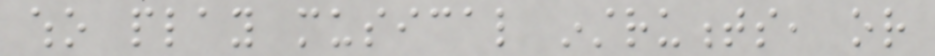who play musical instruments, or
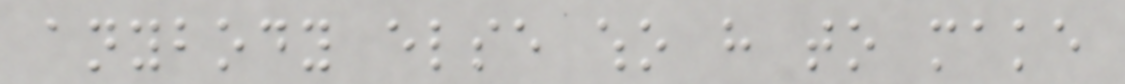anybody else who have to make
